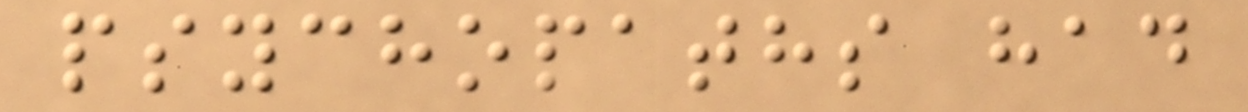psychopaths had
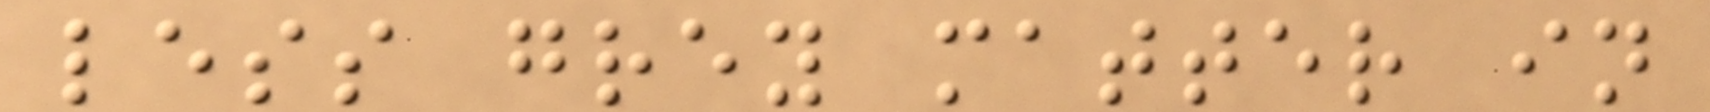less grey matter in
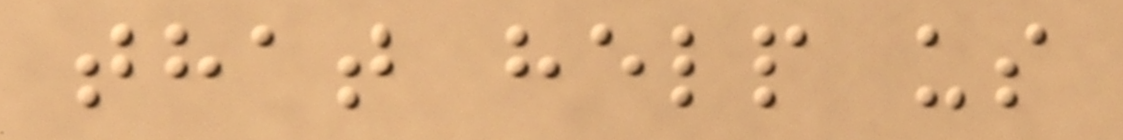that help us
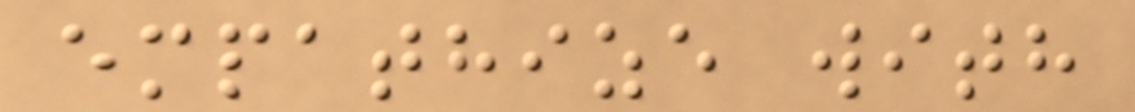empathize with
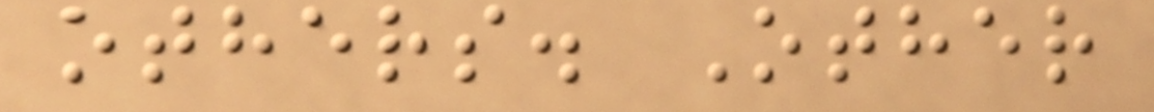others. Other
